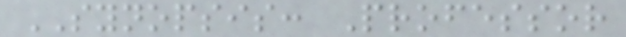SYNOPSIS: Professor
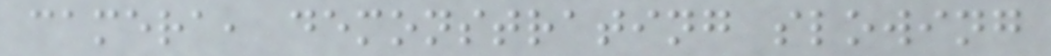camera, demonstrating slowing
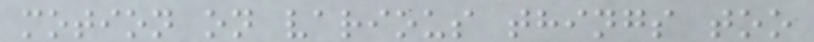motion on various things too
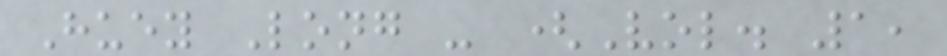Huey Long - (Vol. 1,
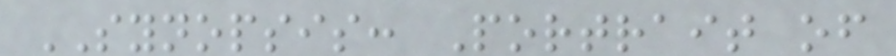SYNOPSIS: Portrait of
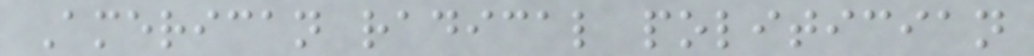American radical politician
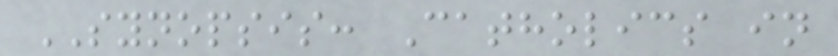SYNOPSIS: Catholics in
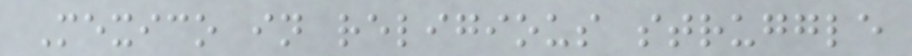Mexico in religious struggle
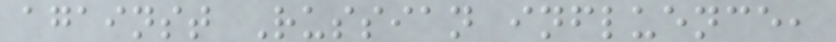against Russian influence,
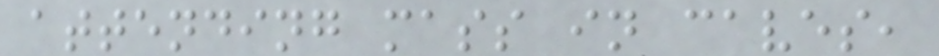attending mass in caves,
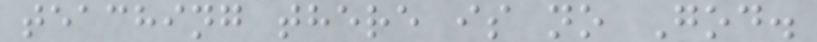teaching there is no God.
